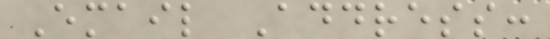Email Address:
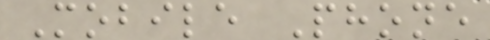Mobile Phone
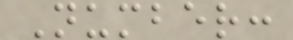Number:
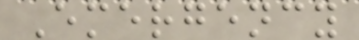Emergency
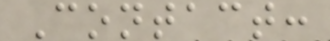Contact:
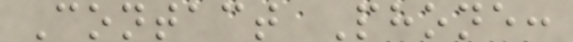Contact Phone:
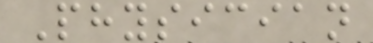Physician
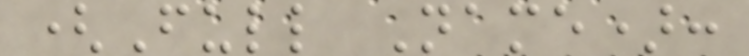(Full Name):
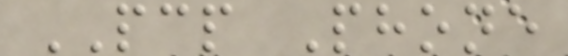PCP Phone
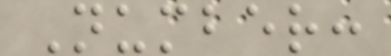Number:
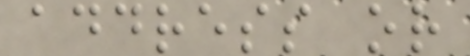address or
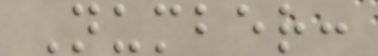Number:
